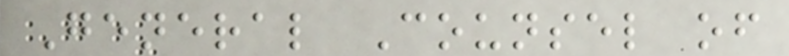General Counsel of
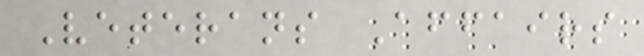Veterans Affairs
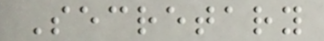Secretary
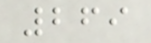269
